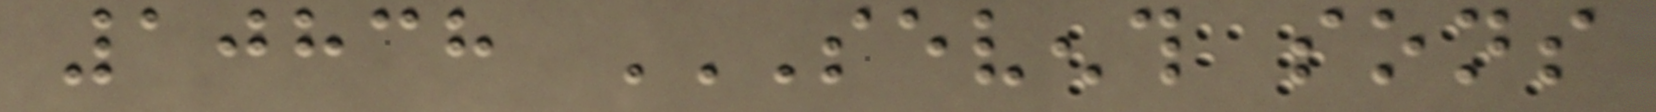10838 SEVENTH SONS
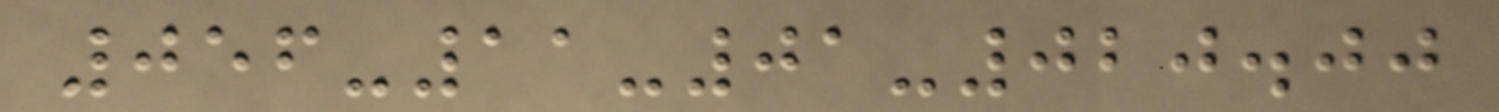056-11-01-020.00
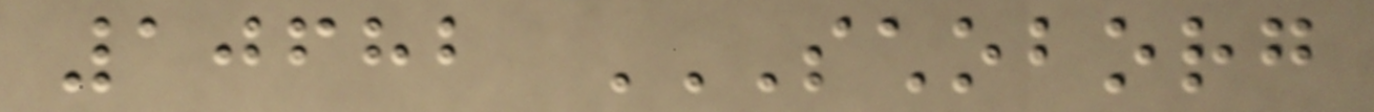10682 SCHOBORG
